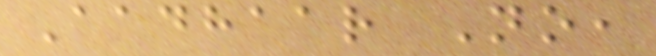Aadhaar No,
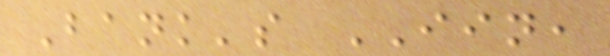Bank's IIN,
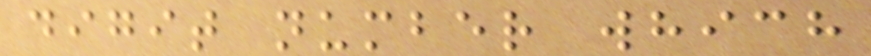digit number which
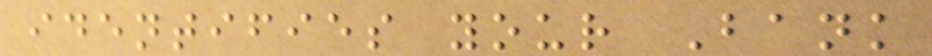identifies your Bank
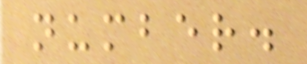number.
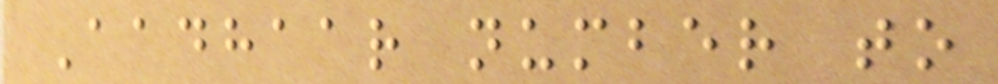Aadhaar number to
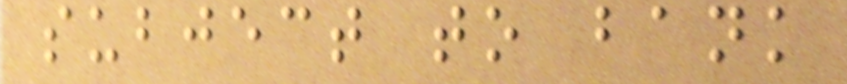subject to bank
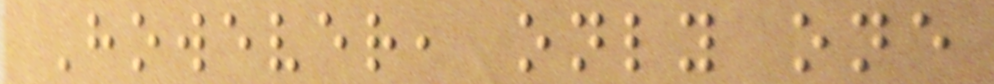However, only one
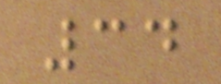34
